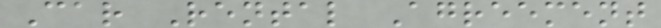Car Rental Agreement
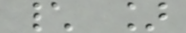\ ]
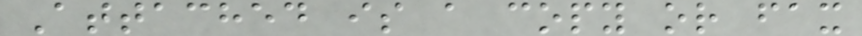Attached is a copy or fax
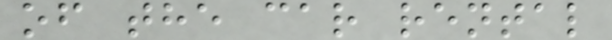of the car rental
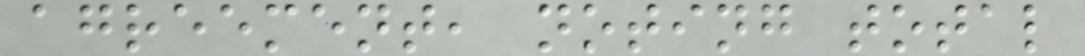agreement, noting total
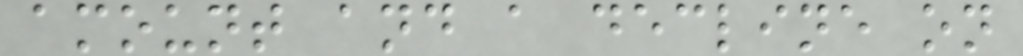amount and a decline on
